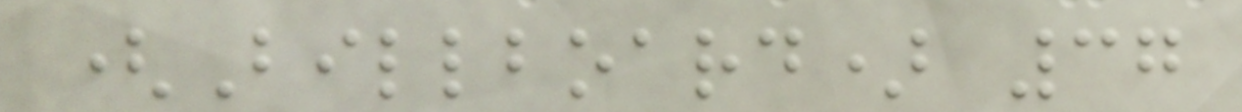(Billboard) 37
